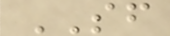SF
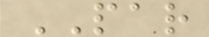PAR
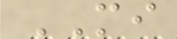MI
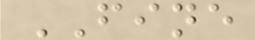FINE
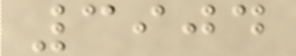3904
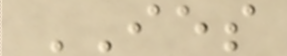IES
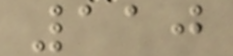110
